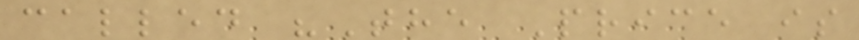called "The Price is
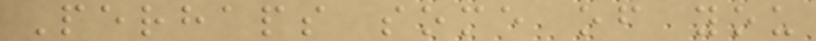Perhaps some of you
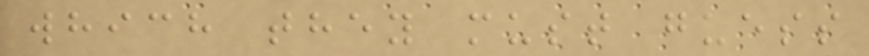which they must guess
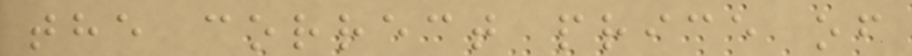the correct price of
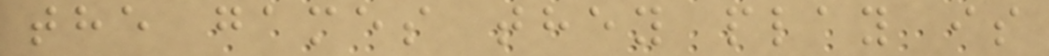the games they play is
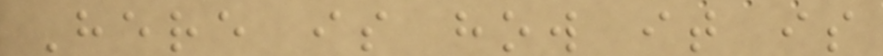Here is how it is
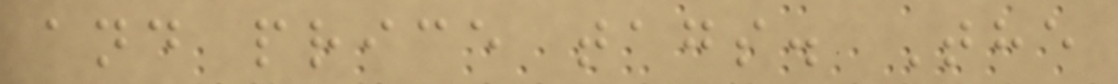and price tags. The
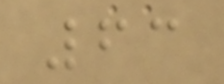63
